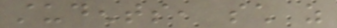students, such as
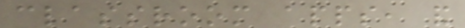classroom apps, and
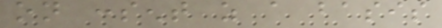on consent as a basis
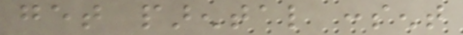get parental consent
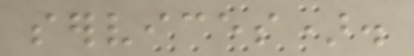services).
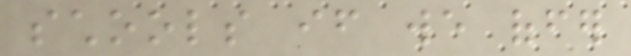schools if we offer
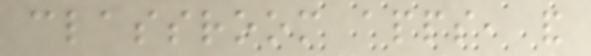classroom apps, and
